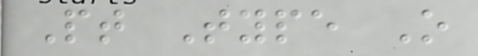Pt Type O
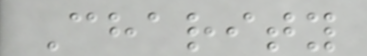Charity
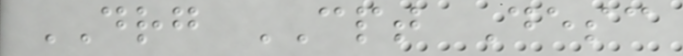DRG CPT Desc
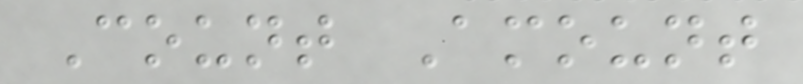Count Amount
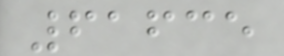61635
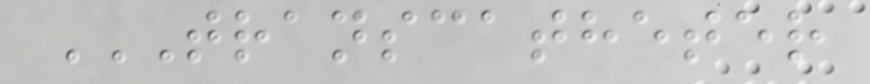TRANSCATHETER
